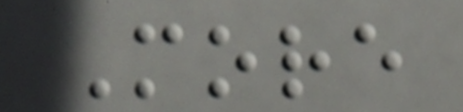More
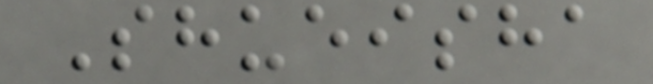Shueisha
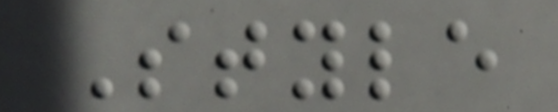Style
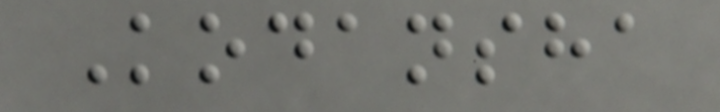Kodansha
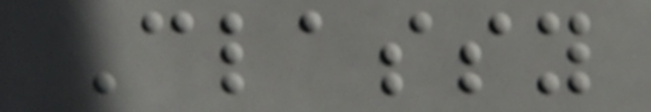Classy
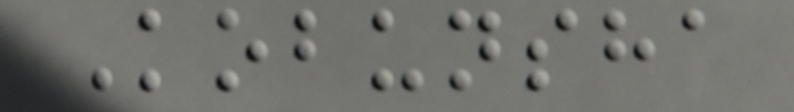Kobunsha
